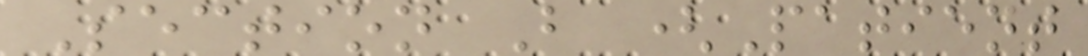Section B (Patient
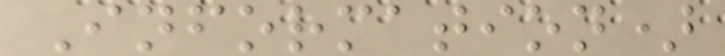Information)
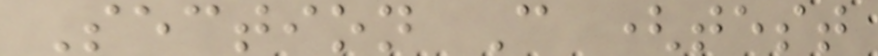Section C (test
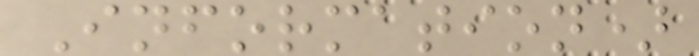Information)
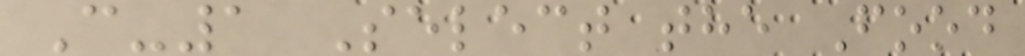C-1 Select the Food
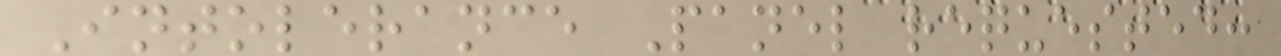Intolerance Panel requested:
